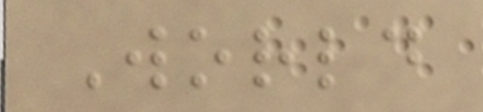World
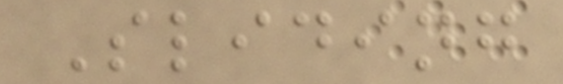Sliding
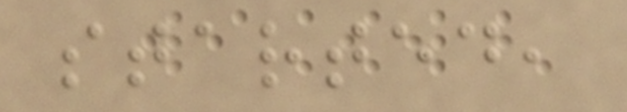started,
